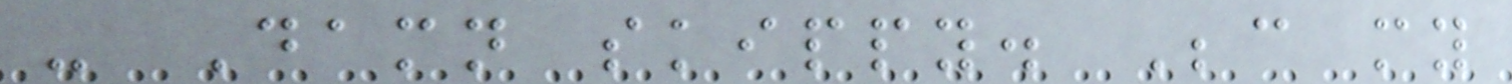- Damn skippy. Because my
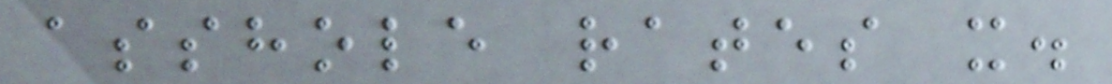asshole rates it.
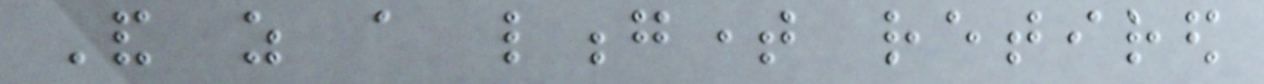And as a longtime retired
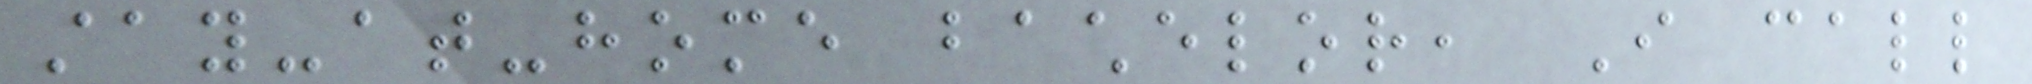stay-at-home bachelor, I call
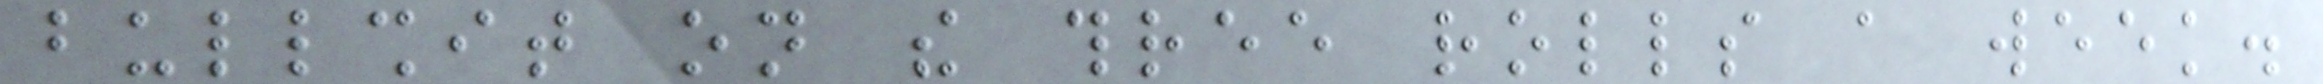bullshit on the three rolls a week.
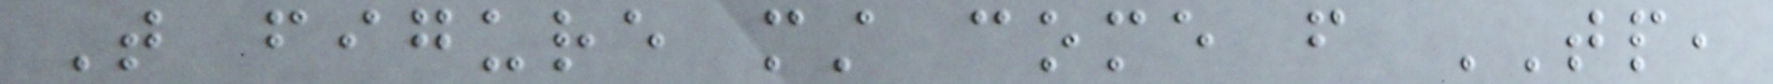That figure must come from TP,
